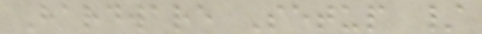Hardware Setup /
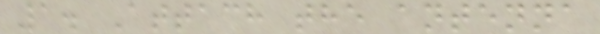1. Attach the antenna
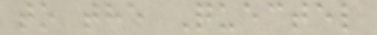to the Quectel
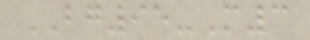BG95-M3
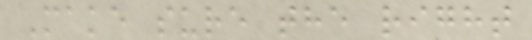Make sure the right
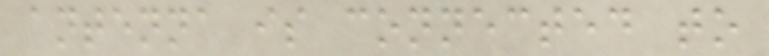antenna is connected to
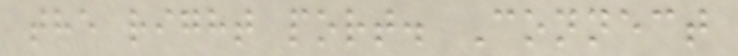the right port. Connect
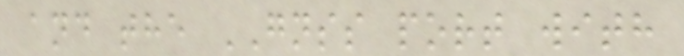and the GNSS port with
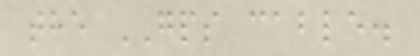the GPS cable.
